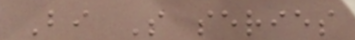Bi S series
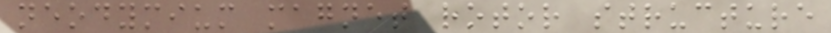neodymium magnet rotor structure
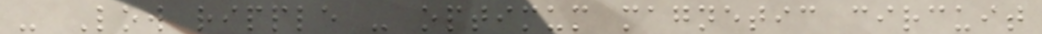- Low ripple - optimum magnetic circuit
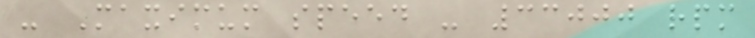- Maximum speed - 33000 rpm
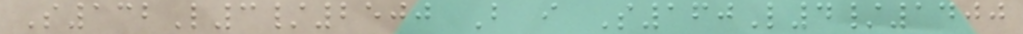S132L3/2500 B i S160L4/1400
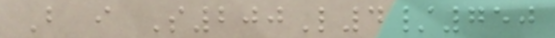B i S200L4/750
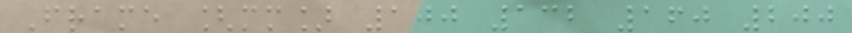Frame [mm] 100 132 160 200
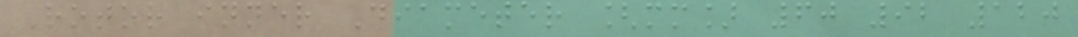Rotor inner Diameter [mm] 60 92 120
